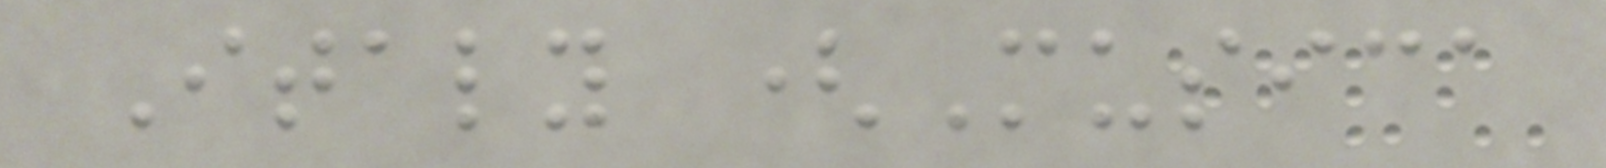Italy (Musica
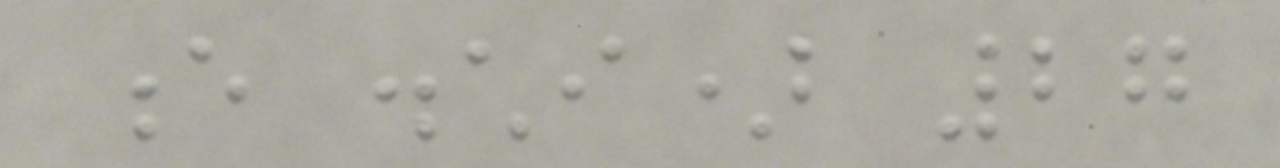e dischi) 27
